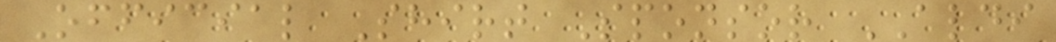Official Shirt Sponsor ALDI
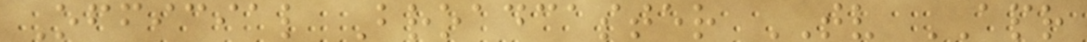Official Broadcaster TV APR
